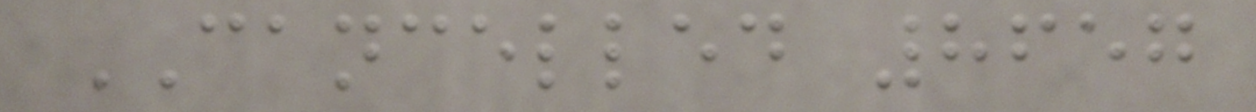CANCELLED 8657
